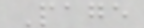Page
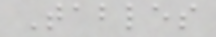Tables
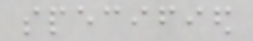specified
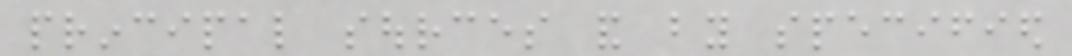principal sources and by specified
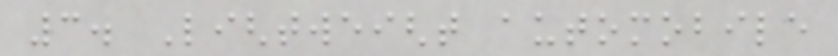3. Lightweight automobile
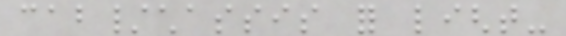cab/chassis for light-
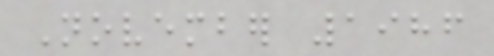November 1986
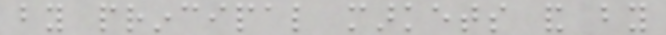by principal markets and by
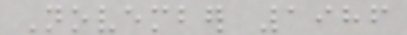November 1986
